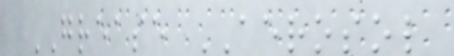GREASE AEROSOL
